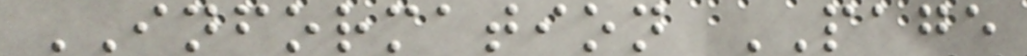INFORMATION PAGE
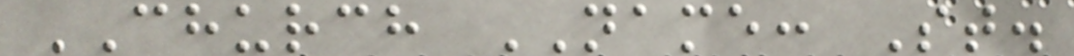CHURCH NAME: St.
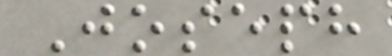Joseph
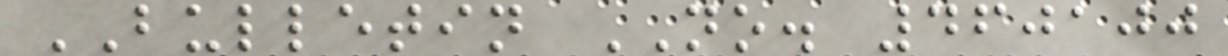BULLETIN NO. 460100
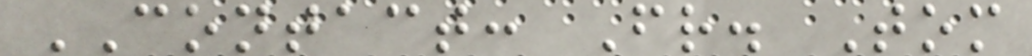CONTACT: Fr. Tom
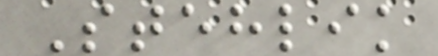Stehlik
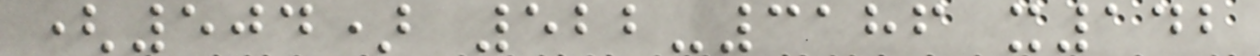(504) 522-3186 x142
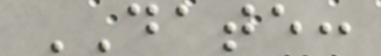DATE:
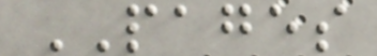PAGES
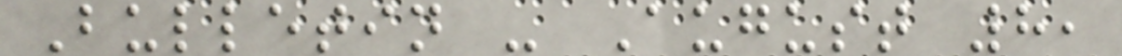Bulletin - August 8,
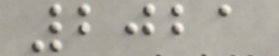2021
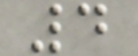4
